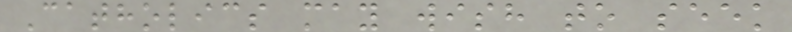Catholics may wish to seek
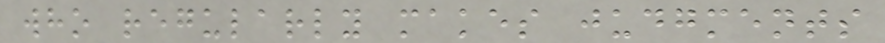who regularly makes judgments
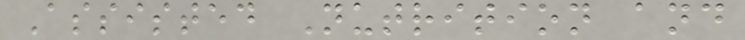Assisted Nutrition and
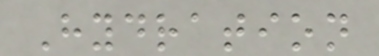Hydration
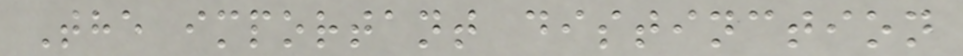The important distinction
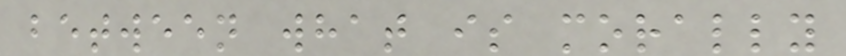between what is morally
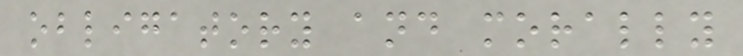obligatory and morally
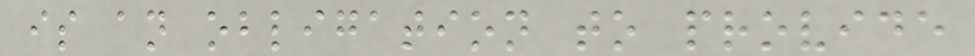is an obligation to provide
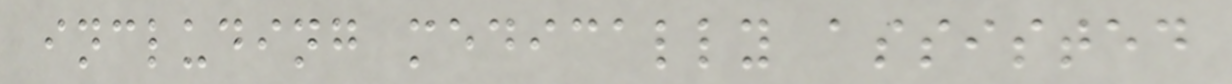including medically assisted
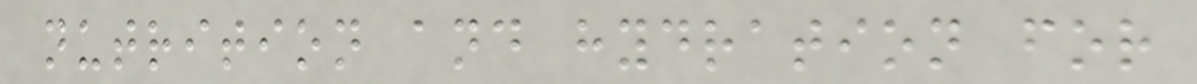nutrition and hydration for
